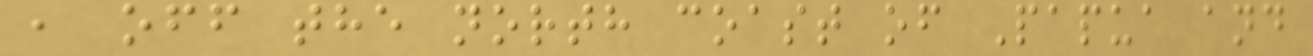, off the north coast of Papua and
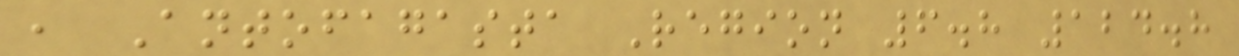, Antofagasta Region 6.8 124.8
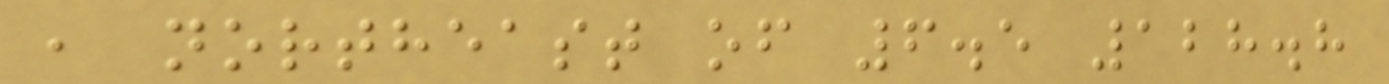, northeast of 6.5 128.8
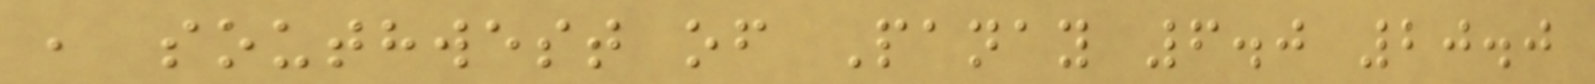, southwest of Panay 6.0 20.0
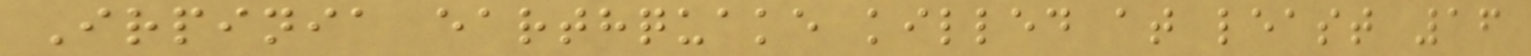Irpinia earthquake killed at least 16
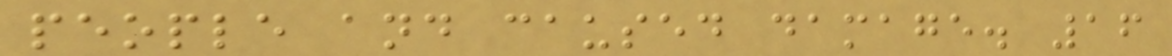people and caused damage. 16
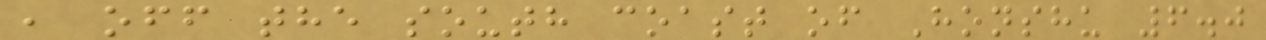, off the south coast of Honshu 6.0
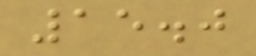15.0
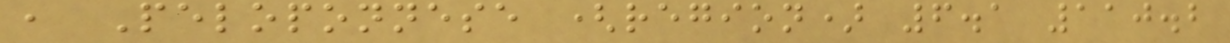, Peloponnese (region) 6.1 110.2
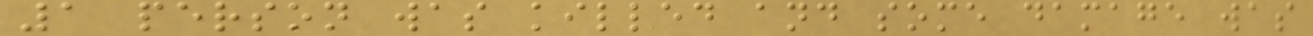1 person was killed and some damage was
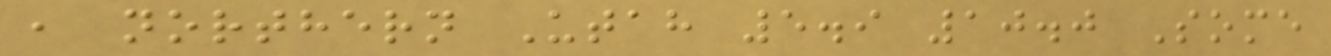, northern Utah 5.9 10.0 Some
